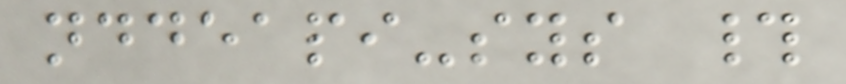nddeapi-sys #
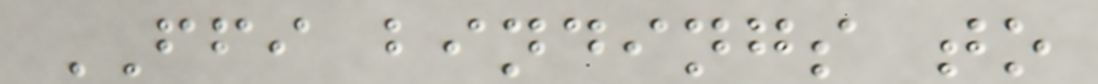FFI bindings to
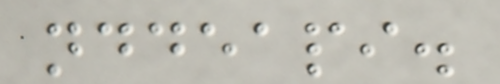nddeapi.
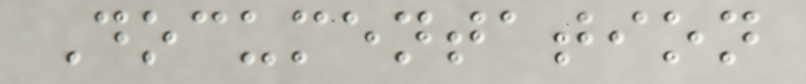Documentation
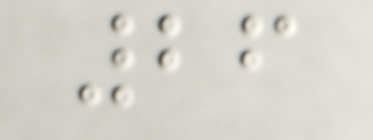26
